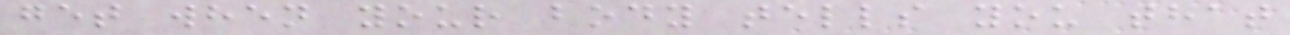get when your body tells you that
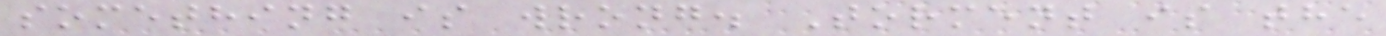something is wrong. Torment is the
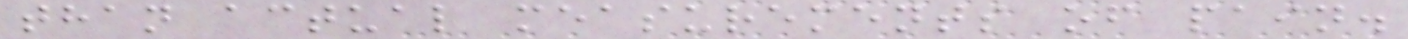than actual measurements of pain.
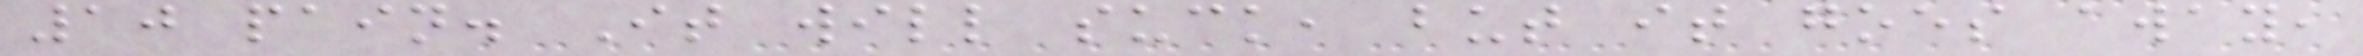10 pain. It will suck, but it goes away,
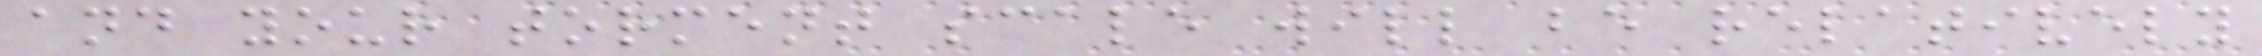and your torment scale will be relatively
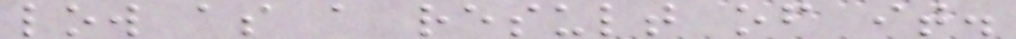low as a result of it.
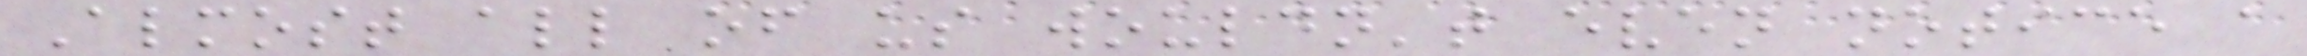Almost all of us wouldn't even notice a
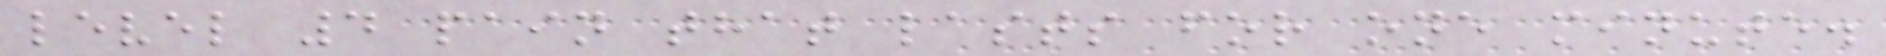level 4 pain that lasts for one minute.
